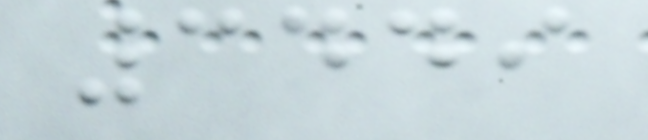3449
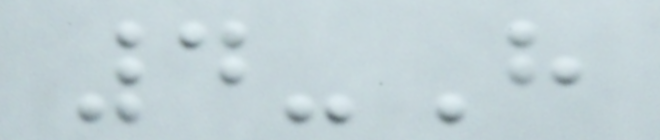4-H
